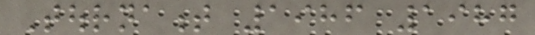Tournament 1986 1987
